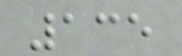135
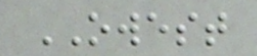OWEST
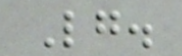Lg.
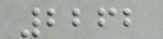2262
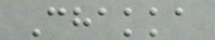Chakka
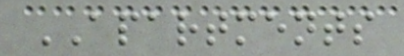APARTMENTS
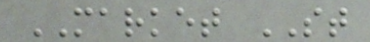MARKET ST
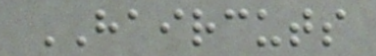HAIRCUTS
